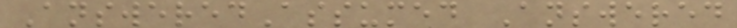AnsweredAssumed Answered
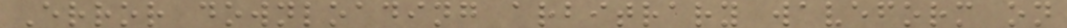Error downloading arbitrary waveform on
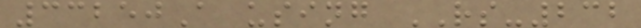33250A using RS-232
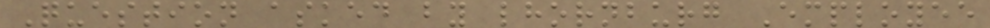Question asked by lhornburg Employee
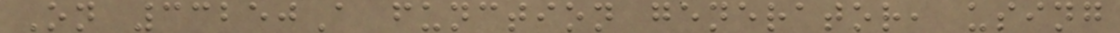On 33250A function generator, using
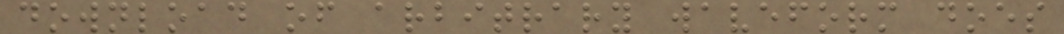download of arbitrary waveform does
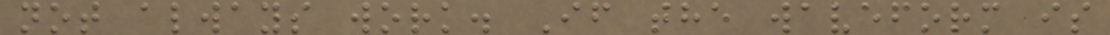not always work. If the waveform is
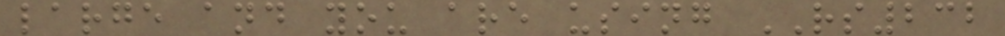large and you are using RS232
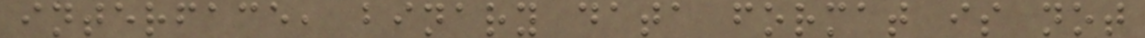interface, binary data format is not
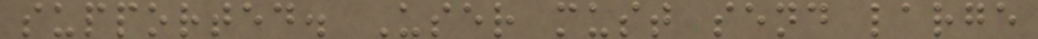supported. User must send large
